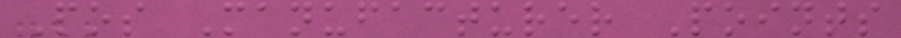Pos Manufacturer Points
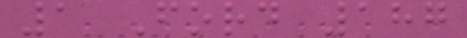1 Ford 187
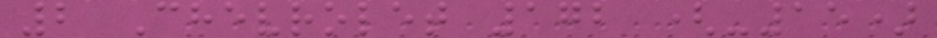2 Chevrolet 172 (-15)
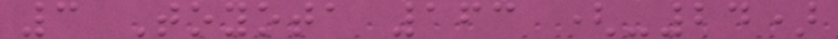3 Toyota 163 (-24)
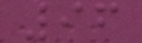96
